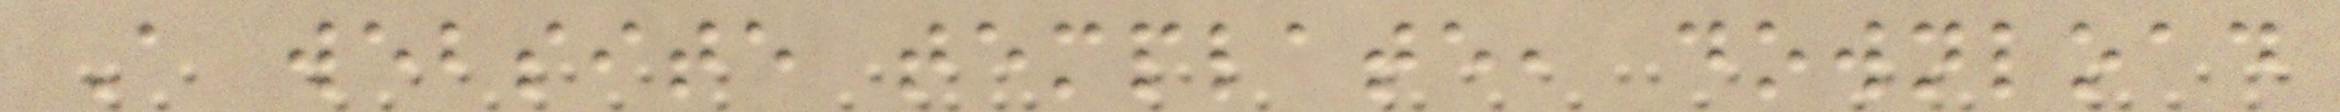A website template, download
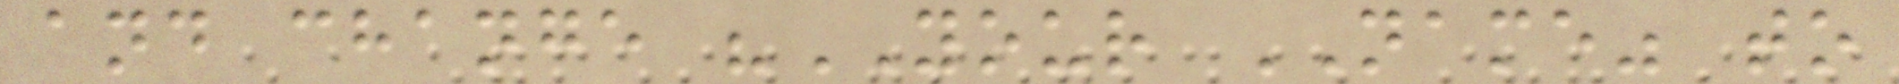and change "YOUR NAME" to
